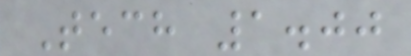Tech 1.00
